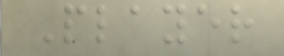Player
